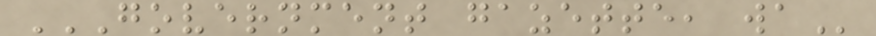GOVERNMENT GAZETTE, WA
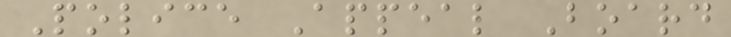Police Appeal Board
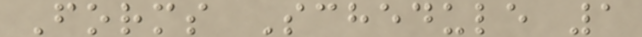Forms Schedule 1
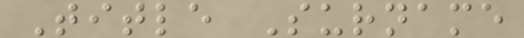Title Surname
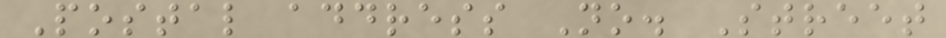Postal address No. Street
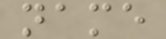name
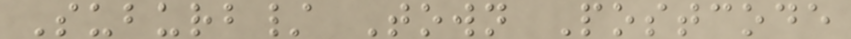Suburb/ Town Postcode
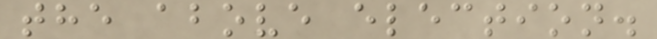the above election.
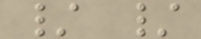/ /
